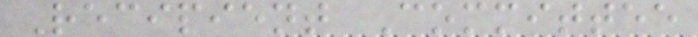Recipient Committee
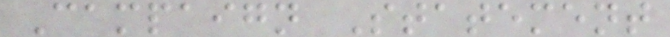Campaign Statement
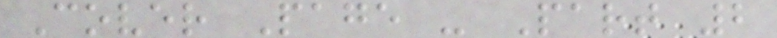Cover Page - Part 2
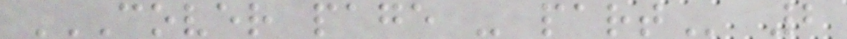COVER PAGE - PART 2
